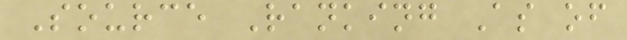Source Ranking As of
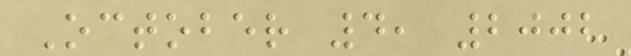October 4, 2002
